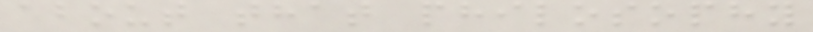about that philosophy
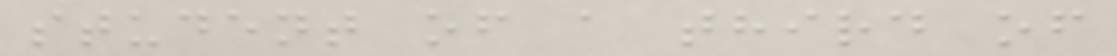student of a third of
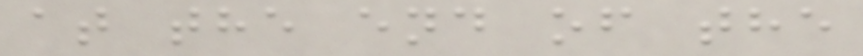at the end of the
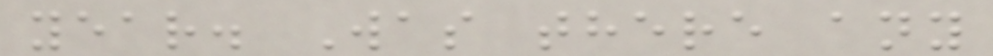year. Was there any
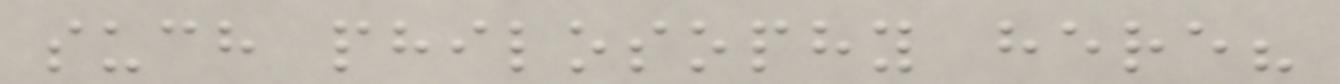such philosophy here?
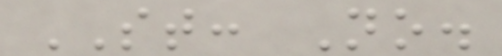ST: No.
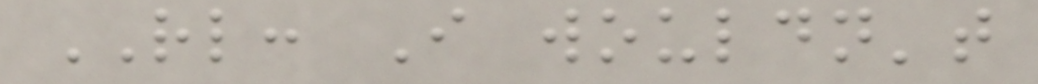RL: I wouldn't
